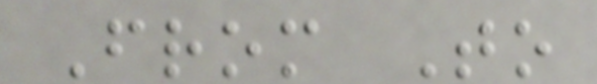From To
